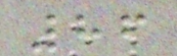86
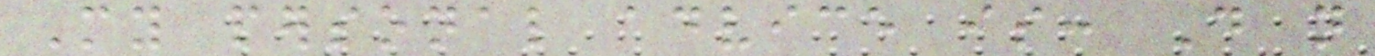My personal advice is: Do not
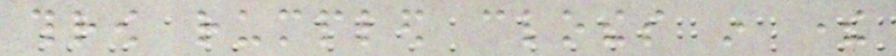throw rumpled clothes in there
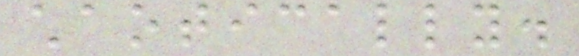chaotically.
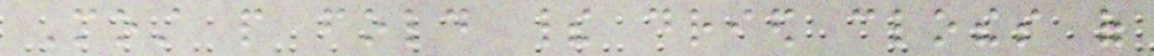Most people fold their dried clothes of
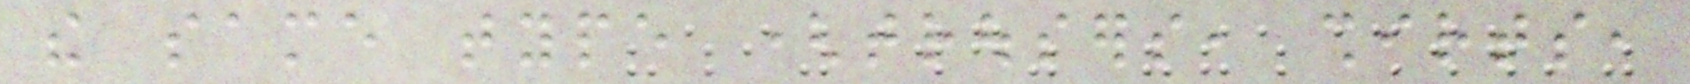the same type (trousers, shirts,
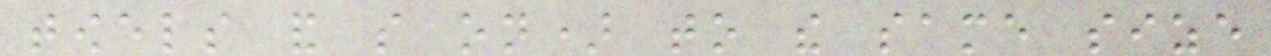towels and so on) to the same size
